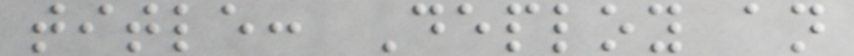title: Deploy an
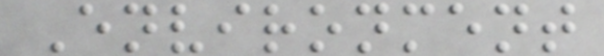Environment
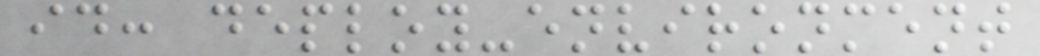id: deploy-environment
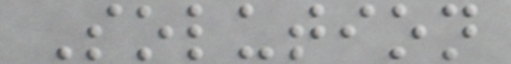Solution
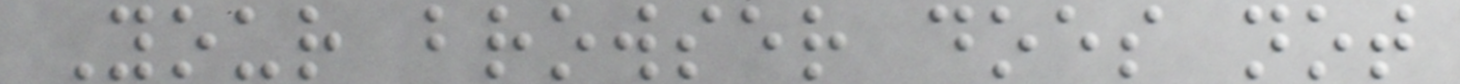Your browser does not
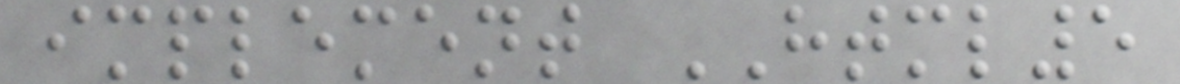implement HTML5
